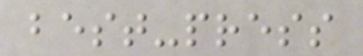best-press
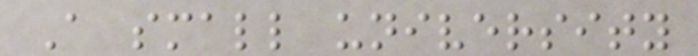A small university
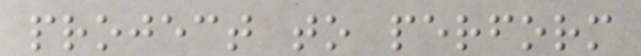project to perform
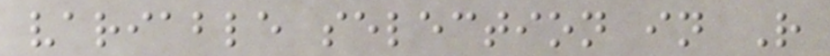variable selection in R
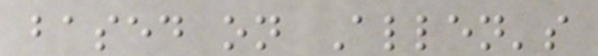based on Allen's
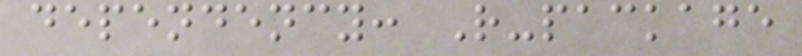dependency: R-package
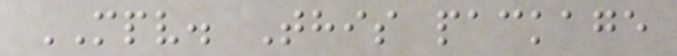MPV. This package
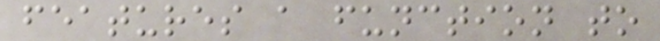features a function to
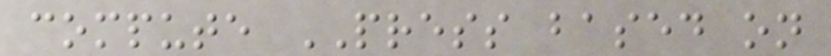compute PRESS based on
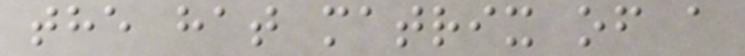the hat matrix of a
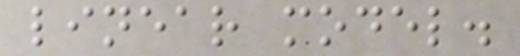linear model.
